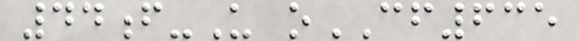44f-U oCF635
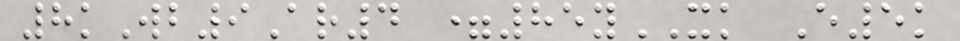8kWb9Ar4 =85yXK E5k
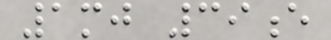1mj 39e
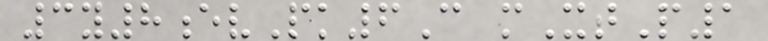3y8evPk6C mXtP1
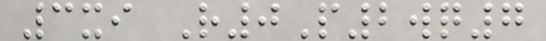3xi R0P2wq7
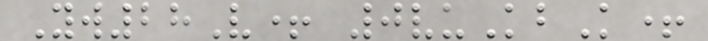Yw28V+ 0vuKbK+
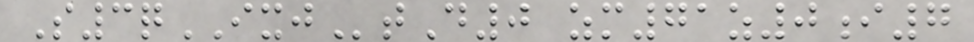S3qIXJtD0 zm71z0i7
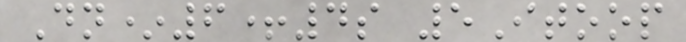Dn*6+4s 5Itoop
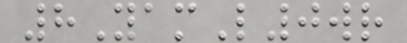8YamL0wr
